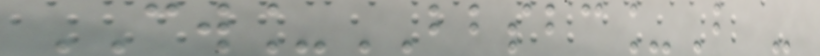CW_BBSBC_B -
